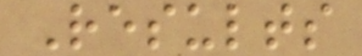Results
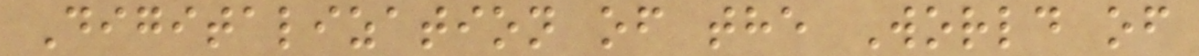Digitalization of the World of
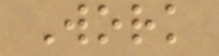Work
